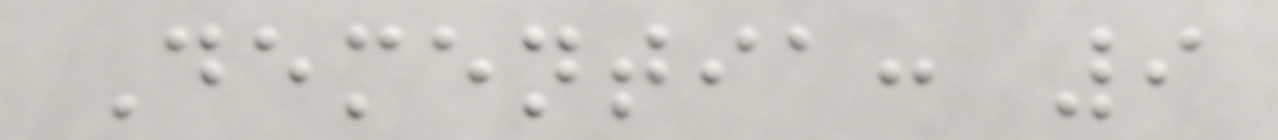Dementia: 9
